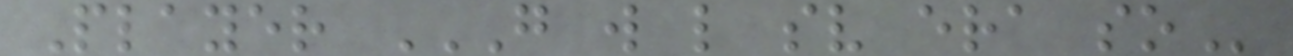Player G W L SV ERA SO
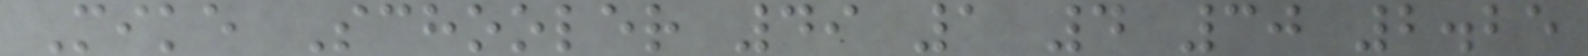Mike Schooler 49 1 4 30 2.25
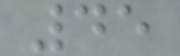45
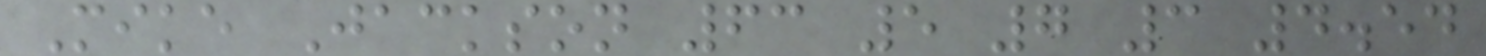Mike Jackson 63 5 7 3 4.54
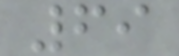69
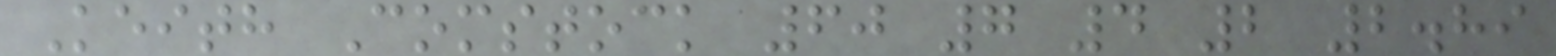Keith Comstock 60 7 4 2 2.89
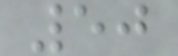50
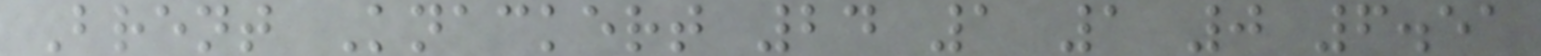Brent Knackert 24 1 1 0 6.51
